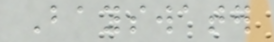Bayswater
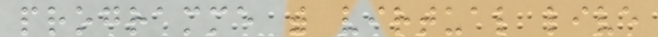programme with virtual live
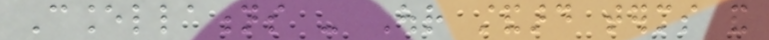Cancellations - Our standard terms and
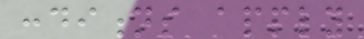conditions apply
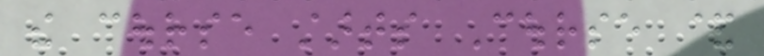the course starts Course &
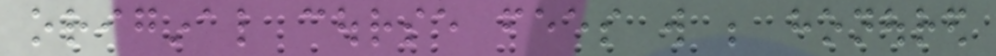original course fees will be honoured
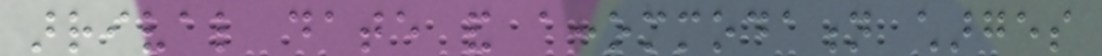arrival date and accommodation charges
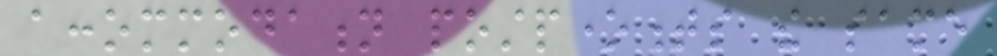accommodation postponements the same
